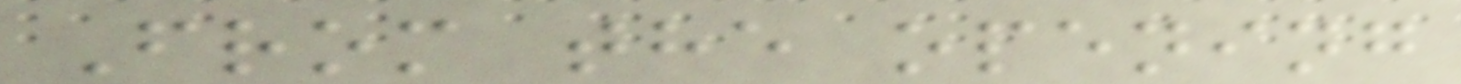From the opening
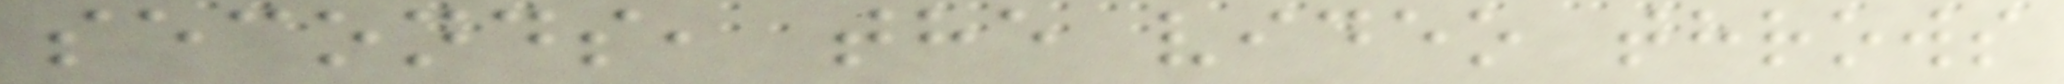seconds, the video throws
